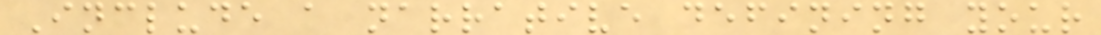Include a narrative defining your
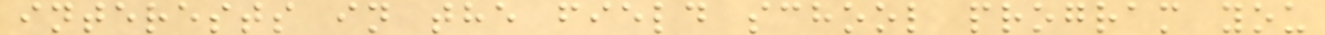interests in the field school program you
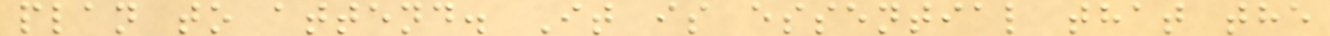plan to attend. It is essential that the
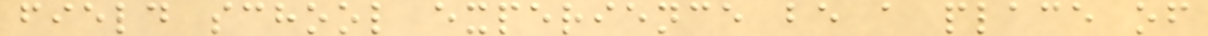field school experience be a place of
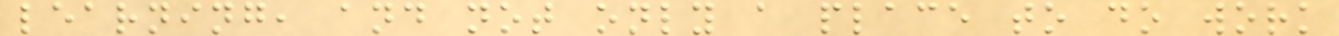learning, and not only a place to do work
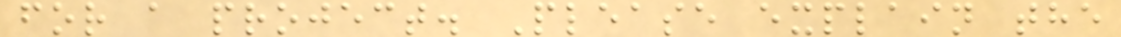for a project. Please explain the
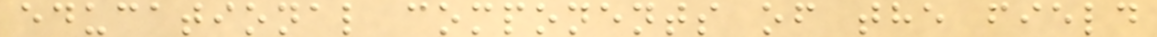educational components of the field
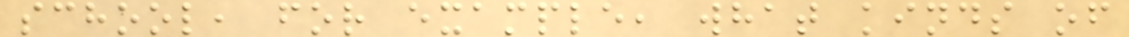school, for example, what kinds of
